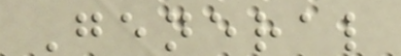General
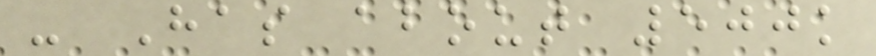- Has about 500k
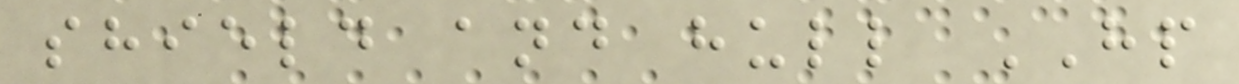shield and hull HP
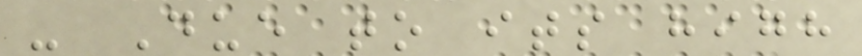- Due to its high
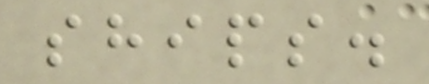ships.
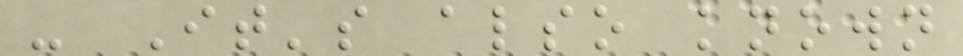- It's also known
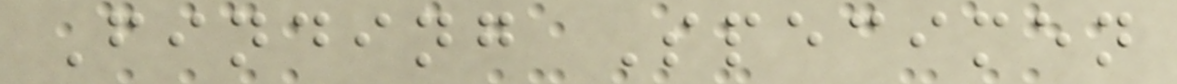Finding Specimen
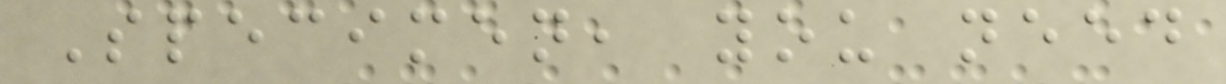Specimen, you need
